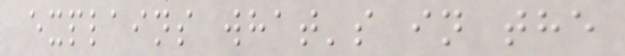explains what's in the
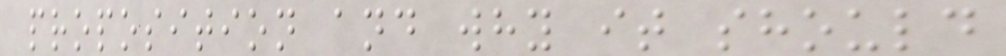proposition and why it should
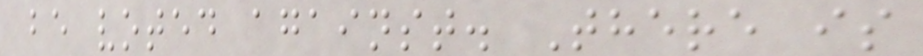be voted against. There is
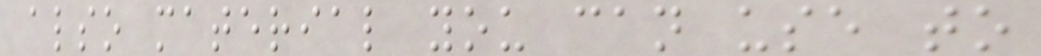also material you can use to
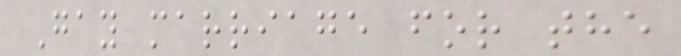Gay marriage for the
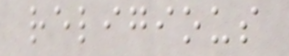religious
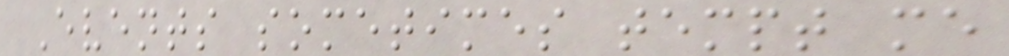Events sometimes tempt me
